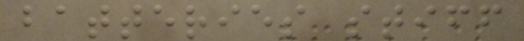batteries stiff
